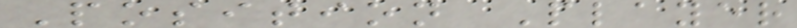Position Player
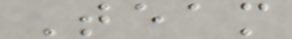Team
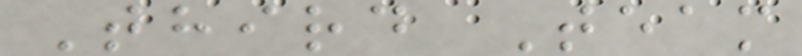Third Team
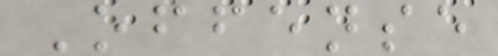Offense
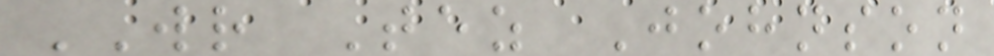WR Tez Johnson
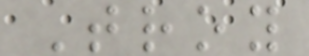Troy
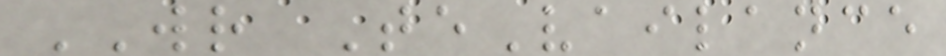WR TeVailance
